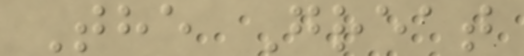The Great
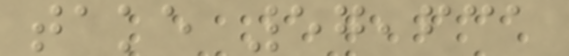take 57,631
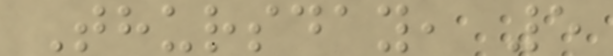Thursday, 5
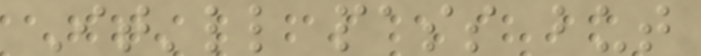It'll pass but
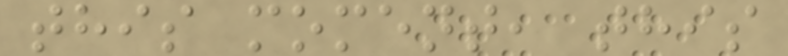this moment, this
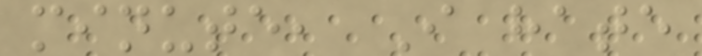minute, I hate
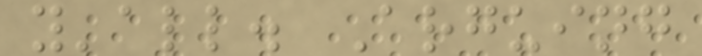y'all. Arguing
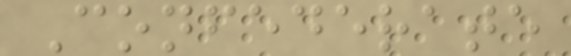Confederate
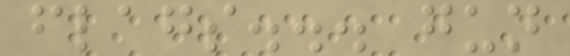flags... gun
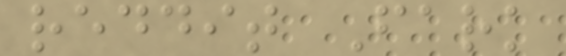reddit Fark
